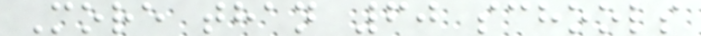More than 60 schools
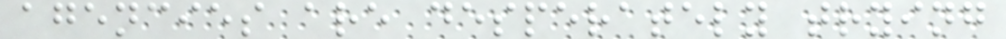agencies are desperately trying
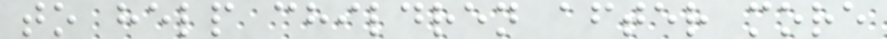to help children after more
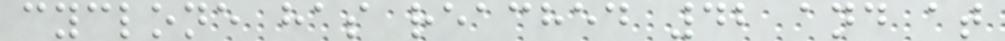cyclone has reached 42 and at
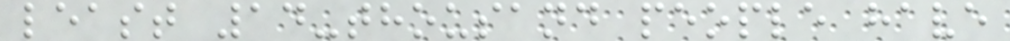least 14-thousand people have
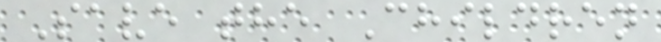Save the Children
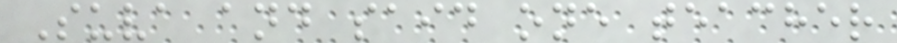Suva and said one teacher
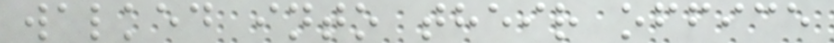walked into their office
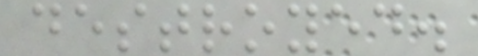destroyed.
